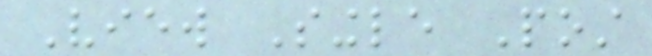View Single Post
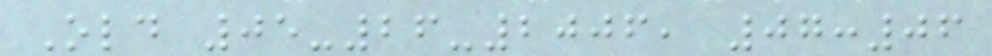Old 05-26-2006, 07:06
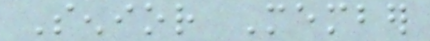Senior Member
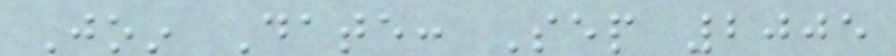Join Date: Sep 2005
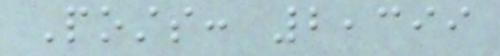Posts: 2,399
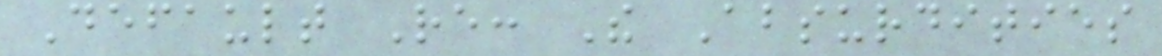Default Re: The Absurdities
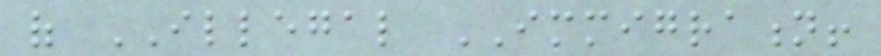of ILLEGAL IMMIGRATION!
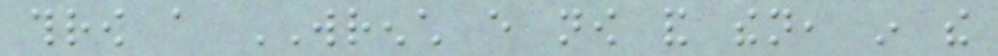throw a WRENCH every now and then, in the
